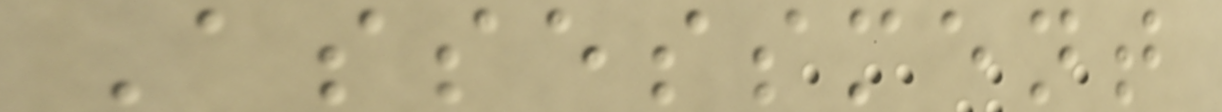Assessment
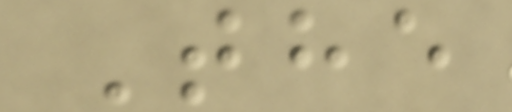The
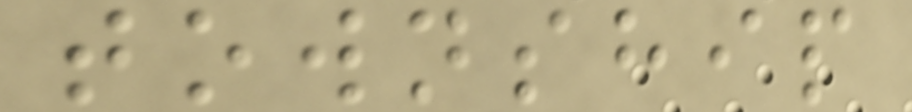township
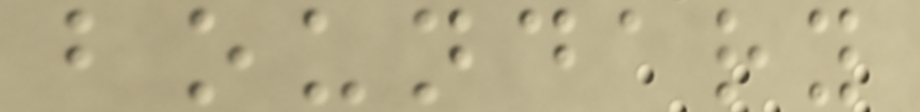boundary
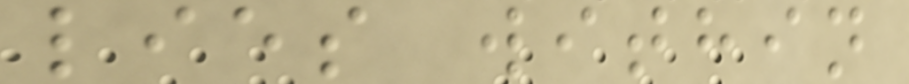lies within
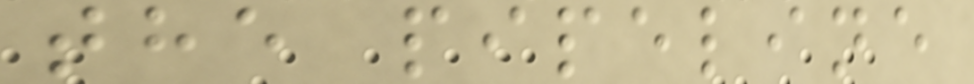the pipeline
